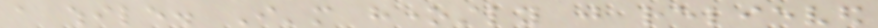a while. I'm honestly just relieved
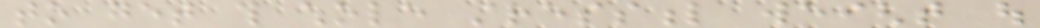to get this whole stressful weight out
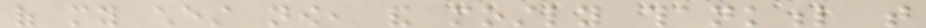of my chest now, and mostly thankful that
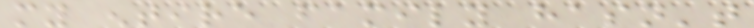my entire family hasn't
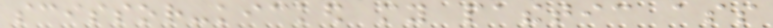scissor-kicked my pathetic ass
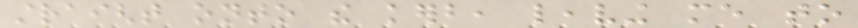straight onto the kerb, leaving me to
